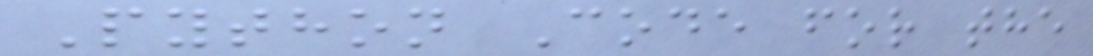Python Code for the
